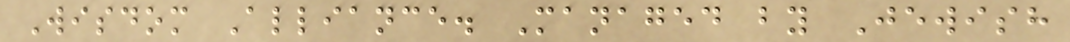Wisdom Alliance. Managed by Jewish
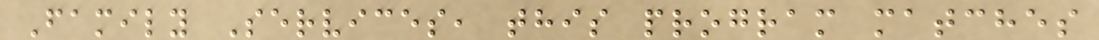Family Services, this program matches
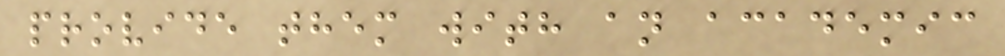provide them with an academic
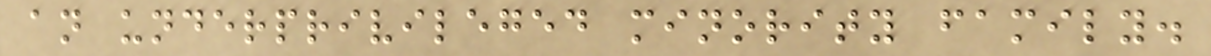an underprivileged minority family.
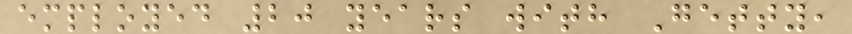employed 20 years with Getty,
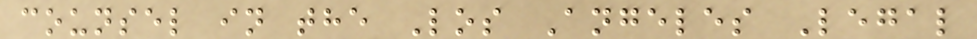counsel in the Los Angeles Legal
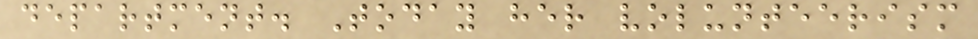department. Today her volunteerism
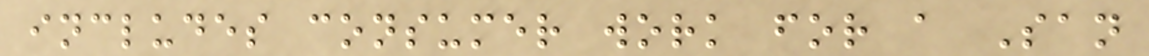includes consumer work for a San
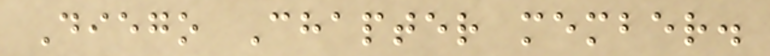Diego Chapter member.
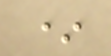*
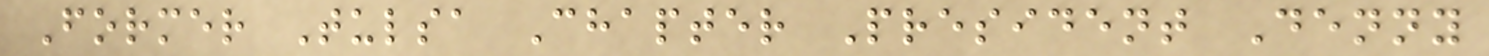Former Tulsa Chapter President Denny
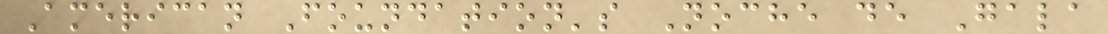American Foundation's Noche de Gala
